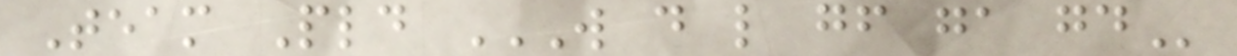Team Pld W D L GF GA GD
